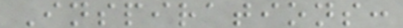Inspirations:
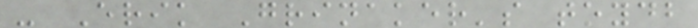- Erik Grinaker's toydb
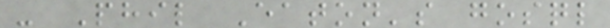- Phil Eaton's gosql
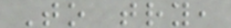To try,
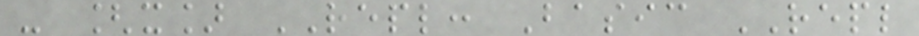- [x] REPL: Basic REPL
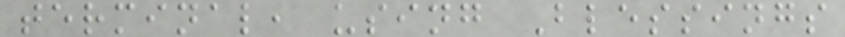terminal, using Blessings
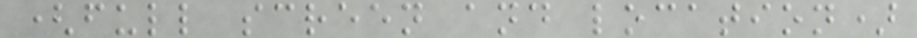(full screen and location)
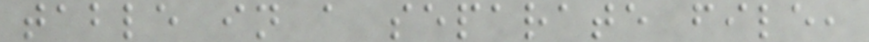table in a separate file,
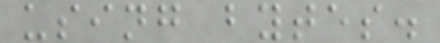using bytes.
